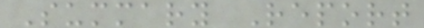Summary Report
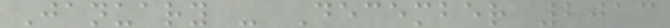January - December 2013
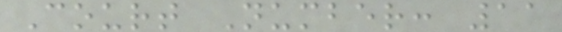Court Number: 11
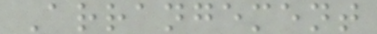Arrangement
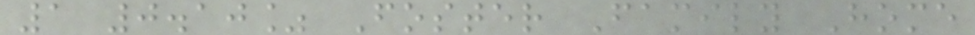1 0.10% Foster Family Home
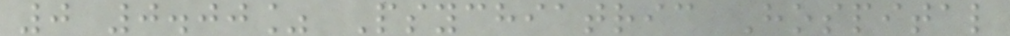0 0.00% Psychiatric Hospital
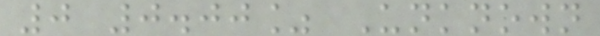0 0.00% Unknown
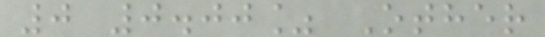0 0.00% Other
